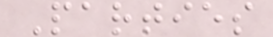Parties
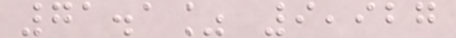71.1% 9,927
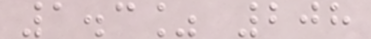1.3% 208
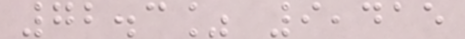72.3% 9,415
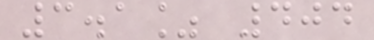3.1% 404
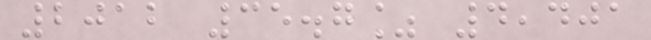2012 35.7% 4,401
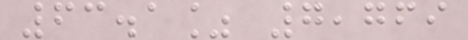63.1% 7,769
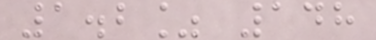1.2% 148
